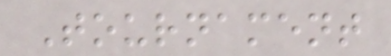Tournament
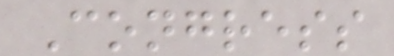Congress
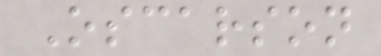Oscarson
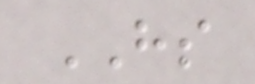HS
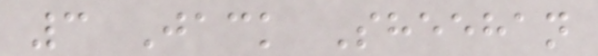3 Jack Sheehan
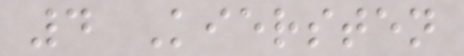4 Kiersten
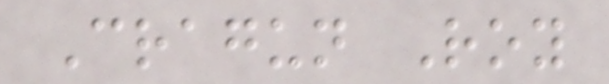Cragun Roy
